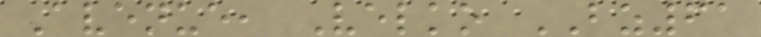Avenue, Velko BZ61
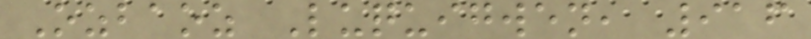Ozbaoz Luquigwen, 916
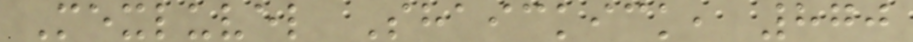Mexluvel Shaickick, 870
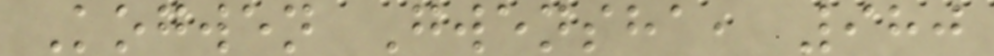Kogwen Gwensha, 980
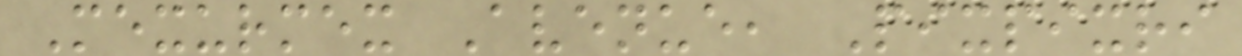Mexurmex Avenue, Pixpixri
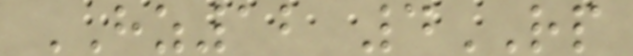HZ12 4RP
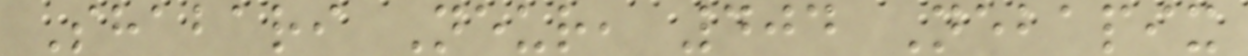Shabari Neur, 404 Nebapix
